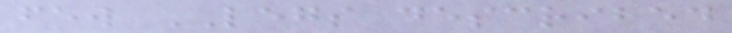few LEGS described
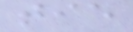tie
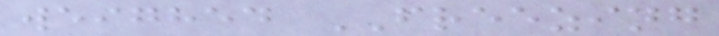weighed FREEZING
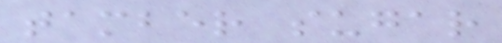tamber sugar
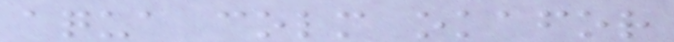aqua colm okafor
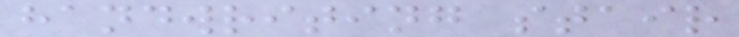handwriting stair
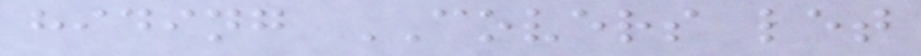hiding COVERS let
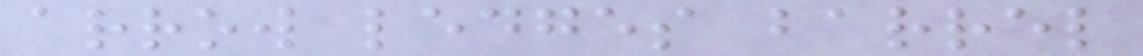arrow ledges barrel
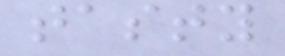tasty
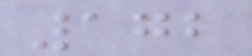172
